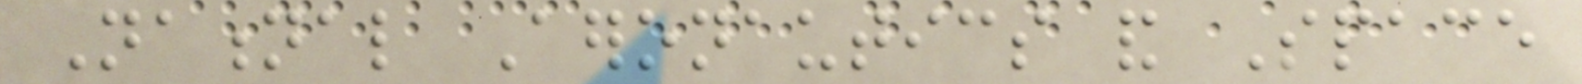National Aeronautics and Space
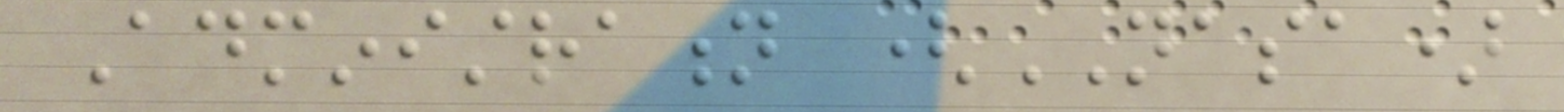Administration (NASA)
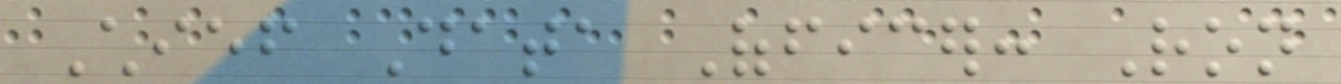Chief Data Officer: Ron
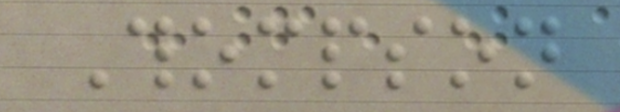Thompson
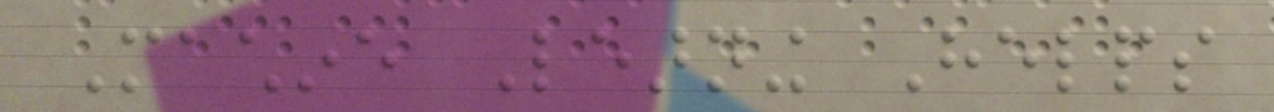Machine Learning Helps
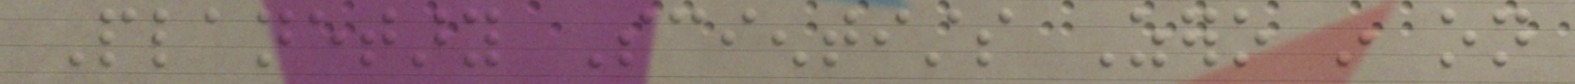Planetary Scientists Zero in on
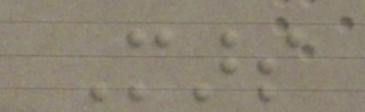Mars
